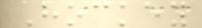Hockey
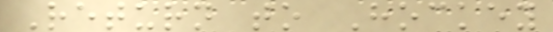Return to Hockey
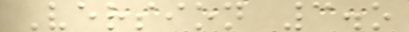Version 3.o
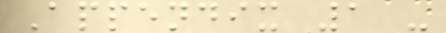Appendix 1 -
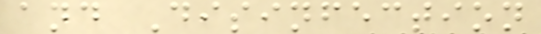and Disinfection
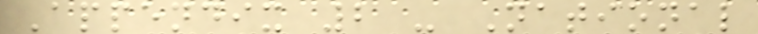Appendix 2 - National
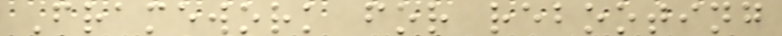Framework for rebooting
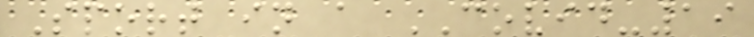Sport in a COVID-19
